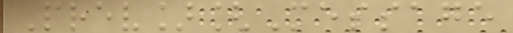Prev][Message
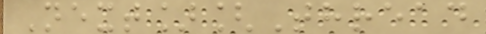Next][Thread
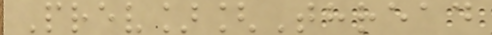Prev][Thread
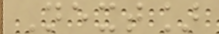Next]
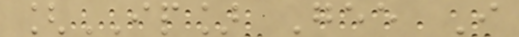[IP] Gee I
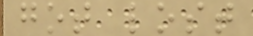got lost
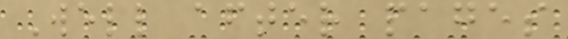Well after pages
